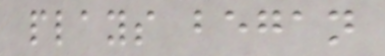plays began
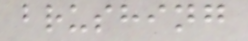brushing
